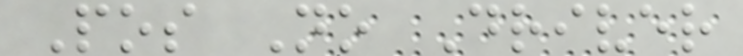Pos No Driver
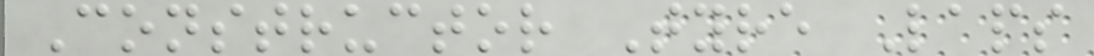Constructor Tyre Laps
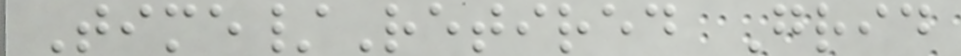Time/Retired Grid
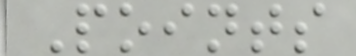Points
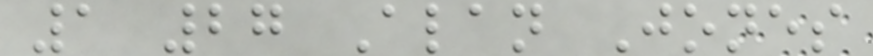1 27 Alan Jones
